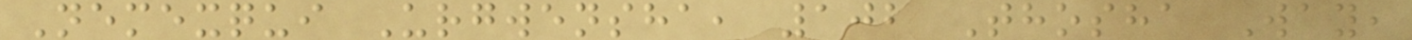Nemexqui Urgwensha, 102 Thosha Way,
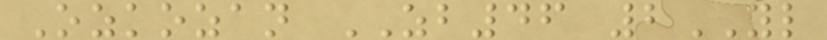Ozkozan ZB46 2YL
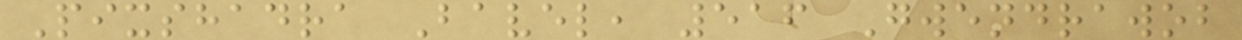Pixshadra Bavel, 516 Gwendrawob
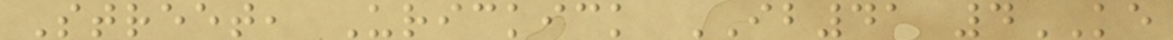Street, Urickick IB41 4KE
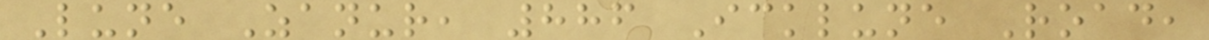Lune Zanur, 886 Icklune Road,
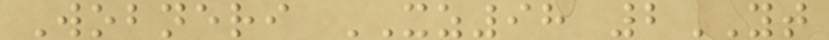Wobneri XZ98 2YT
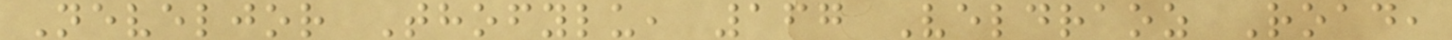Neveljor Thofylu, 167 Veldraoz Road,
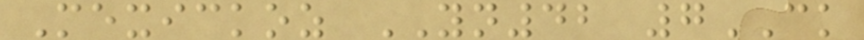Mexickoz YN42 7CK
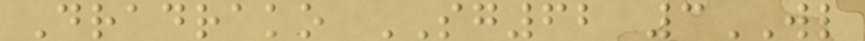Dradrako SG62 3WL
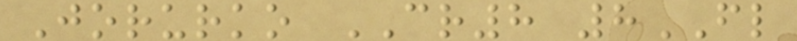Jorurko CR8 8FL
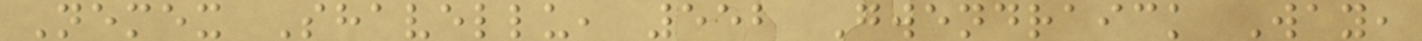Nemex Shavellu, 552 Gwendraick Way,
